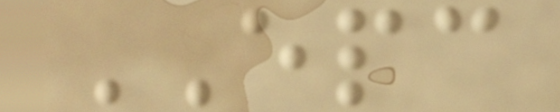EPC
